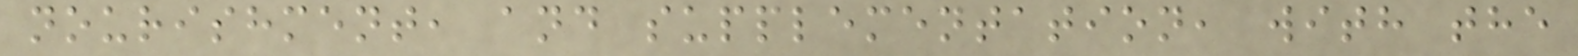nourishment, and supplementation, with the
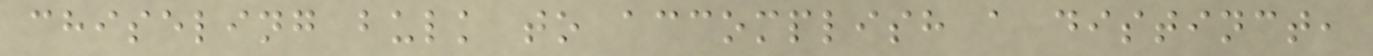chiseling bulk to accomplish a distinct,
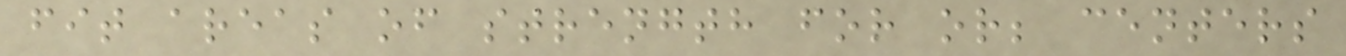fit areas of strength for or; centers
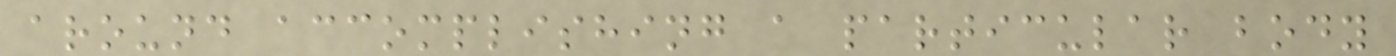around accomplishing a particular body
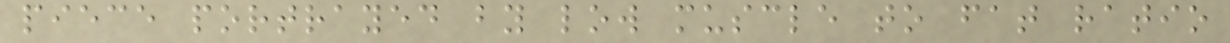piece portrayed by low muscle to fat ratio
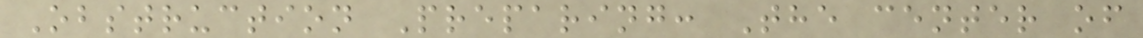Obstruction Preparing: The center of
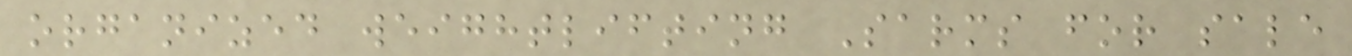organized weightlifting Sarms for sale
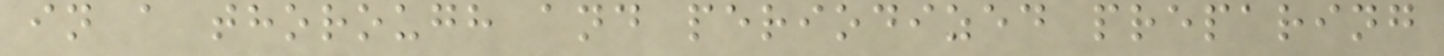in a thorough and periodized preparing
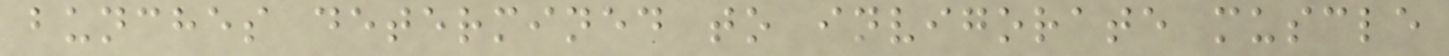bunches determined to invigorate muscle
